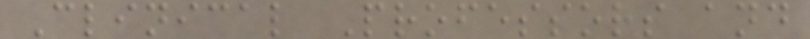Clinical Professors and
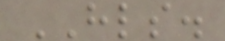HLS.
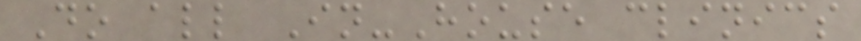Do all In-House clinics
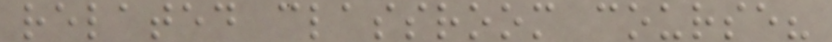related classroom course?
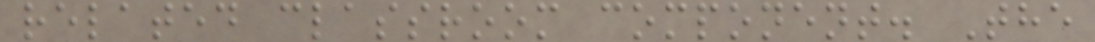related classroom component. The
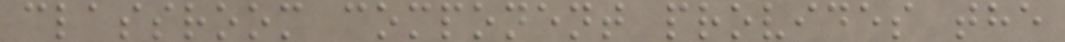classroom component provides the
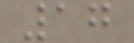17
